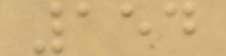154
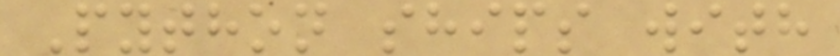Python ships with
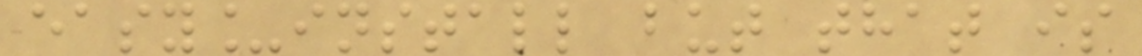easy_install but that is
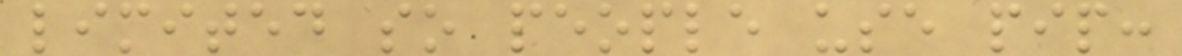limited so people use pip:
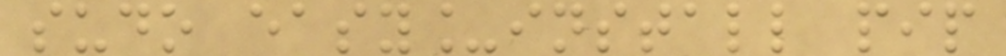sudo easy_install pip
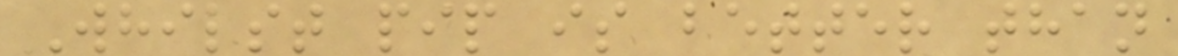Whilst pip is better than
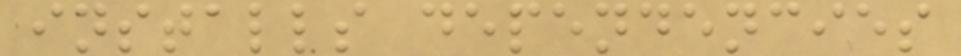installs dependencies
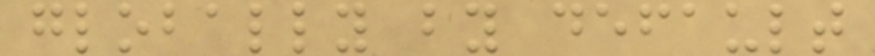globally by default
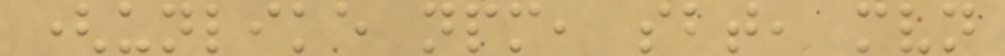(unlike npm, sbt, mvn
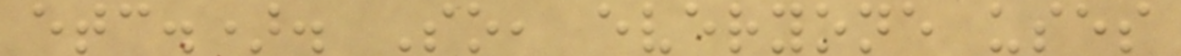etc.). So, everyone uses
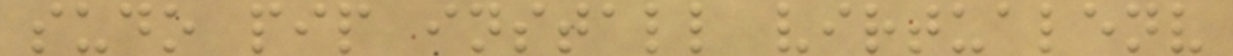sudo pip install virtualenv
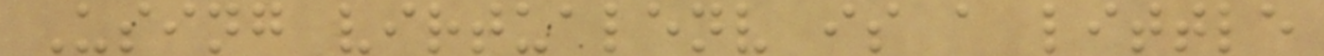Using virtualenv is a little
